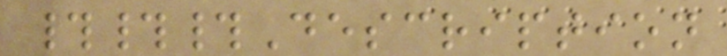###Description
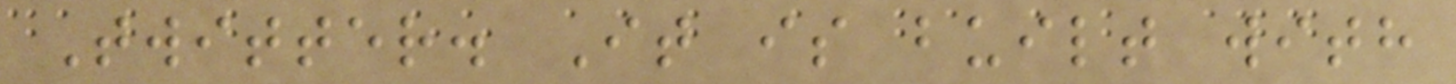Twitter. It is built with
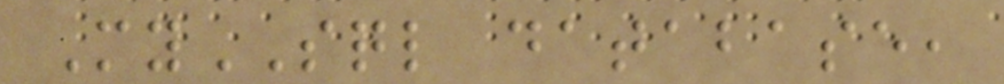MySQL database,
